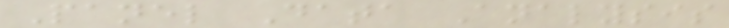Panel Data Analysis
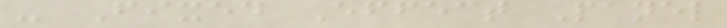- Fixed Effect Panel
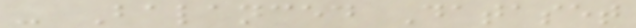- Balanced Dataset
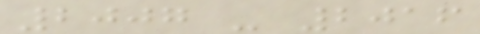2007 - 2016
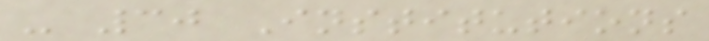- 30 Institutions
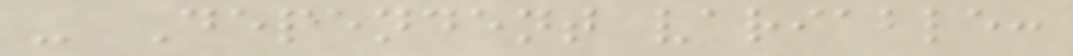- Dependent variable:
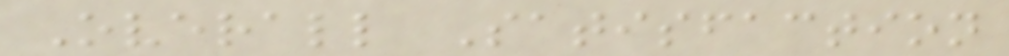Overall Satisfaction
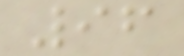96
